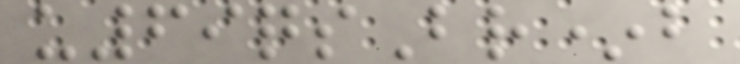u69qsBr*b
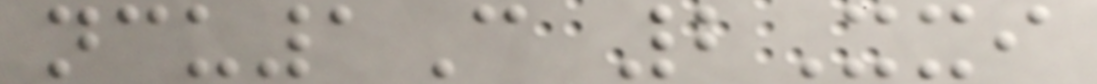ncu1C 2Xxi
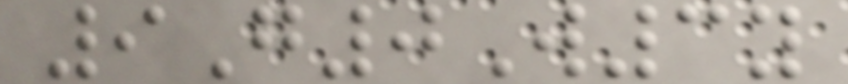9G0W3y
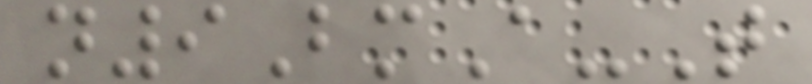n9BmA-T
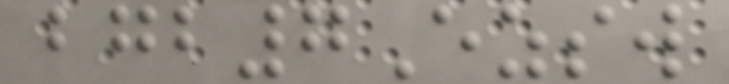bgb7Ezsw
